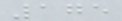175
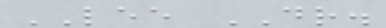LEE DR.
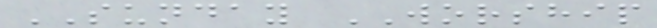SUNDAY WORSHIP
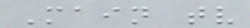Main tv
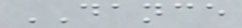DANCE
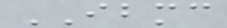IBMC
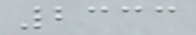2333
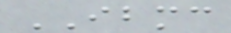IBMC
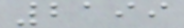2199
